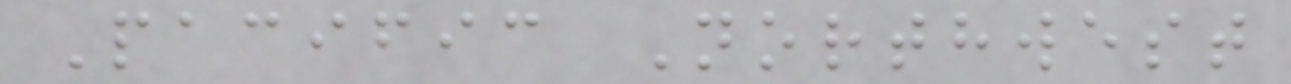Pacific Northwest
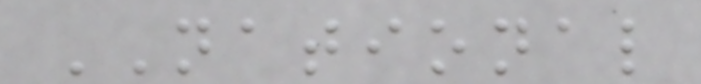NATIONAL
